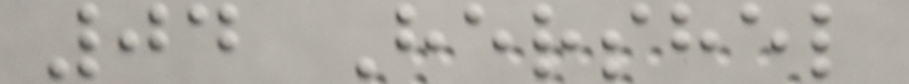04 Hershel
